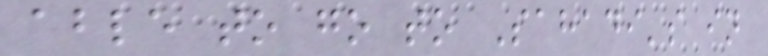able to go to Sahadi's in
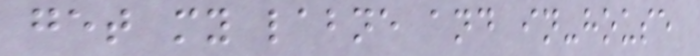get my labne and in-house
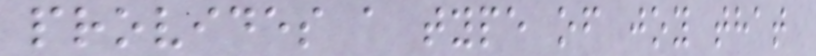provides a type of joy that
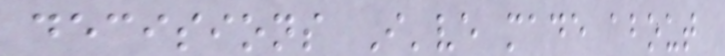decisions I've made about
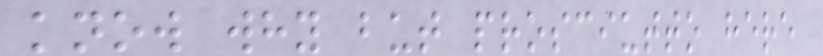know why but prosciutto here
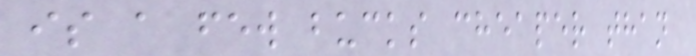is a few bucks cheaper than
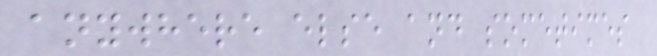anywhere else and sometimes
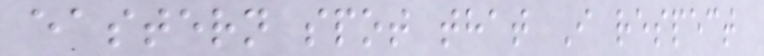eastern spot that I respect
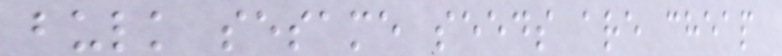bulk sesame seeds are cheap
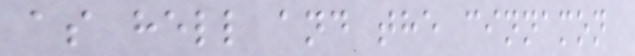as hell and the cinnamon
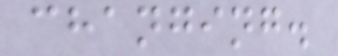changing.
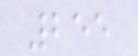255
